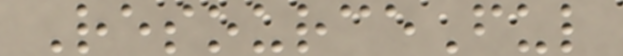ResourceFul
